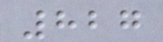827
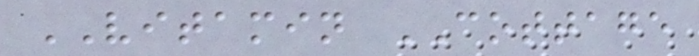VITAMIN COTTAGE
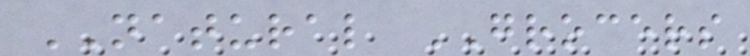NATURAL GROCERS
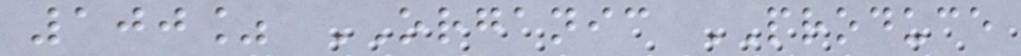100% ORGANIC PRODUCE
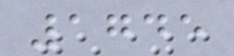1745
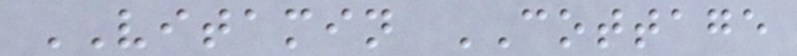VITAMIN COTTAGE
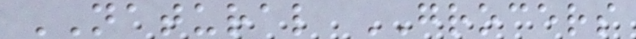NATURAL GROCERS
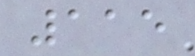115
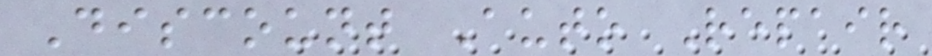Discount Auto Repair
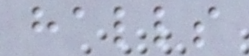halls
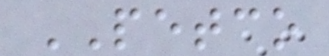PETCO
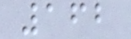162
